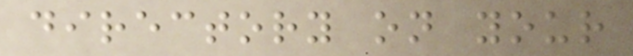directory on your
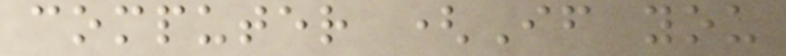computer (If you
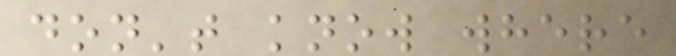don't know where
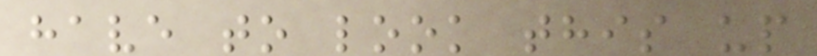have to look this up
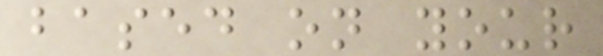based on your
